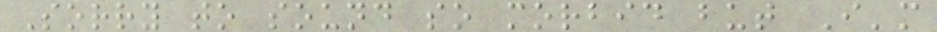Sorry to sound so morbid but I'm
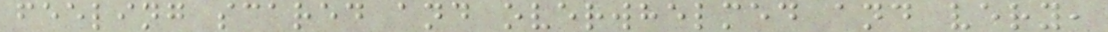feeling scared and overwhelmed and very,
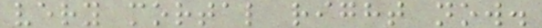very mortal right now.
